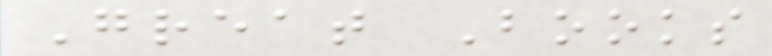Great Books
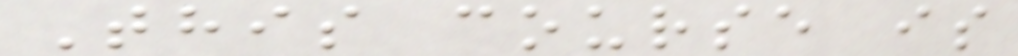This course is
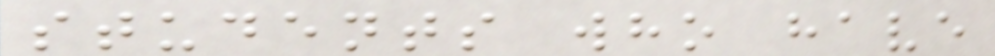students who have
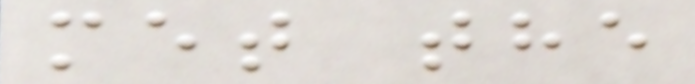met the
